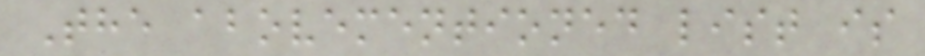The abovementioned list is
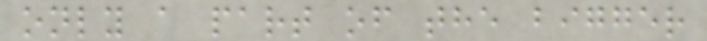only a part of the bigger
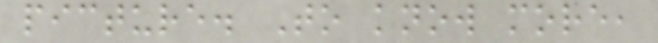picture. To know more,
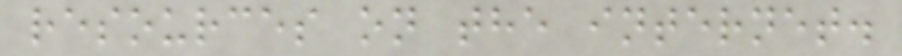resources on the internet.
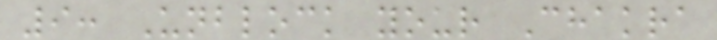9: Unblock your Chakra
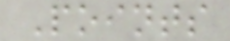Points
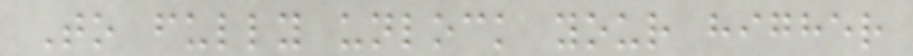To fully unlock your higher
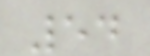54
